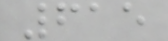615
